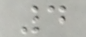4
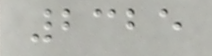2325
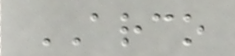ARCO
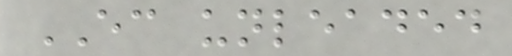EC unleaded
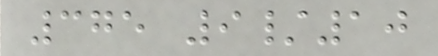375 9/10
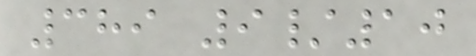389 9/10
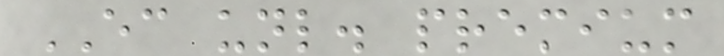EC unl. premium
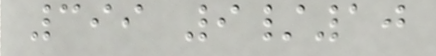399 9/10
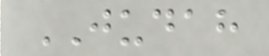JUDAH
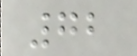72
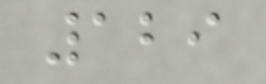129
